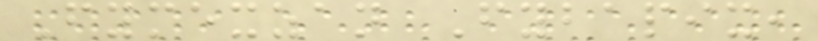Fymexzan Fybapix,
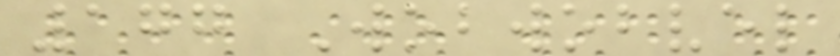177 Wobwobvel
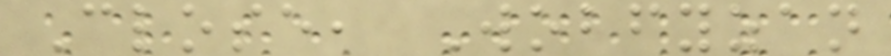Close, Wobfyzan
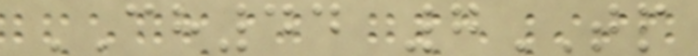CH44 7TP
